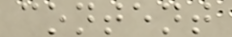content
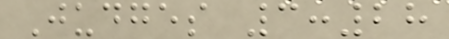Judges 3:28
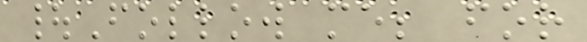|Follow me; for
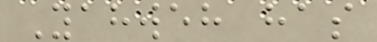Yahweh has
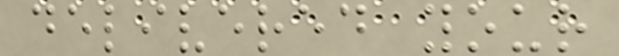delivered your
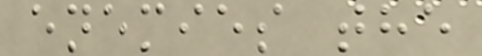enemies the
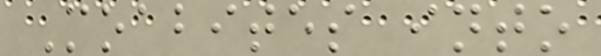Moabites into
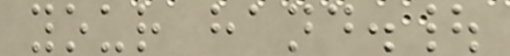your hand.|
